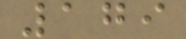179
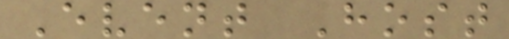Event Host
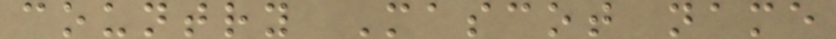country Mascot name
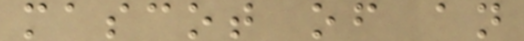mascot of an
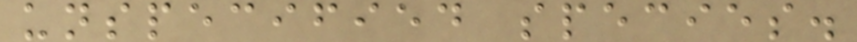unspecified species.
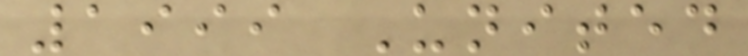1999 United
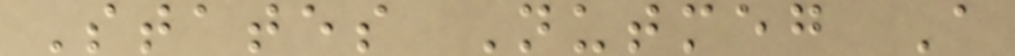States Nutmeg A
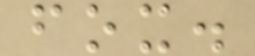fox.
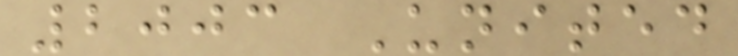2003 United
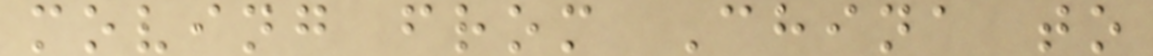moving from China to
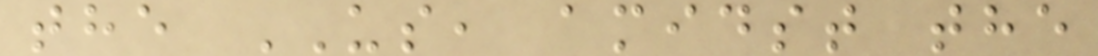the US, amidst the
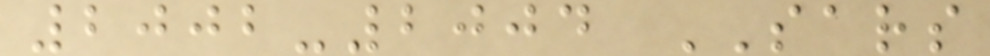2002-2004 SARS
